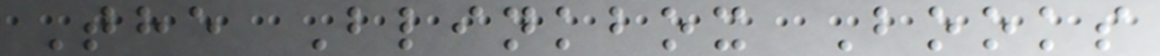The Blinkbox Books
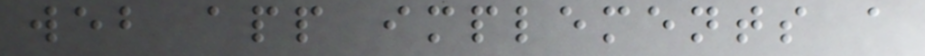web app implements a
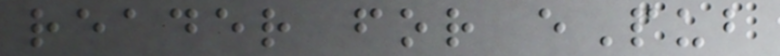reader for ePub
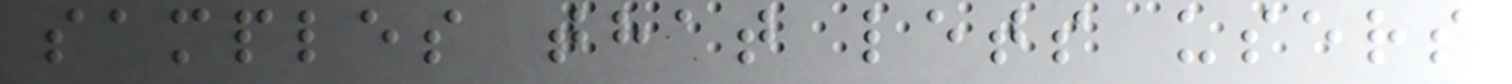samples that lets users
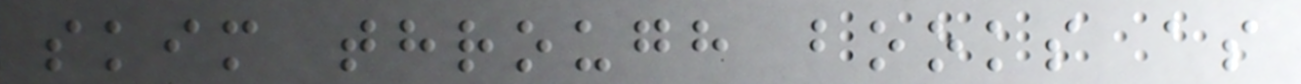skim through books as
